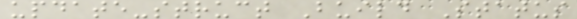update-struct Build Status
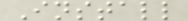Install
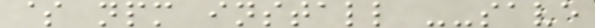$ npm install --save
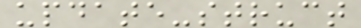update-struct
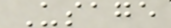Usage
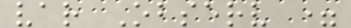var Observ =
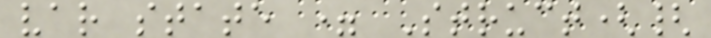var state = Struct({
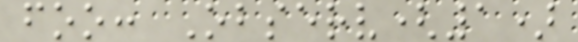foo: Observ(1)
